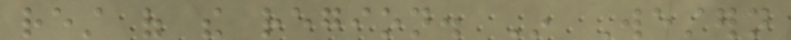rest of the region. In Western
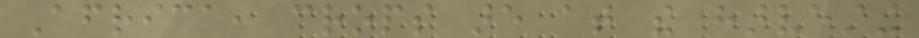Africa, crops are at the harvesting
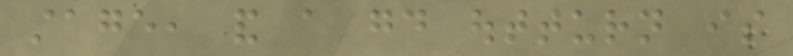stage, and a good outturn is
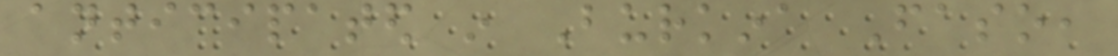anticipated in Burkina Faso,
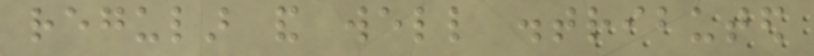regular and well distributed
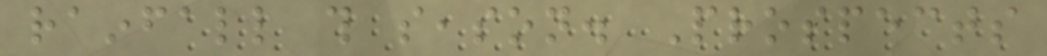rainfall this season. Prospects
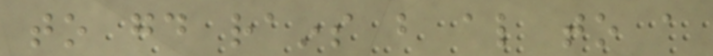to good rains but also to a
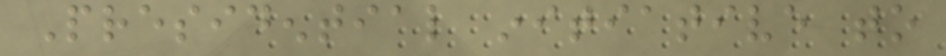Presidential initiative to
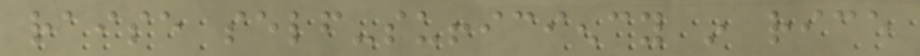raise self-sufficiency in rice
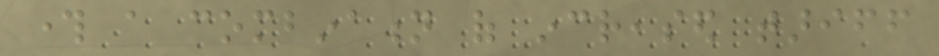through a combination of increased tariff
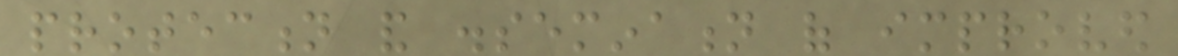protection and dissemination of improved
